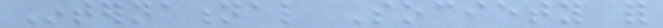International Society for
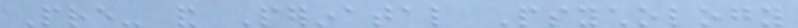Pre- and Perinatal Psychology
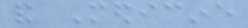and Medicine
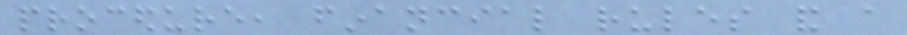procedure, financial rules and a
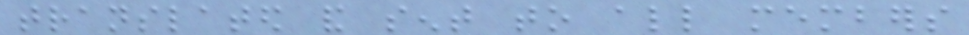translated and sent to all members
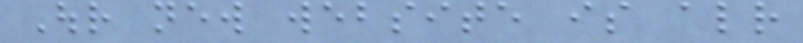Our new website is already
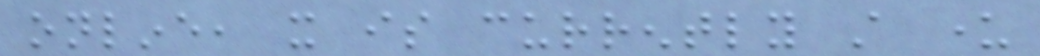online, it is currently still under
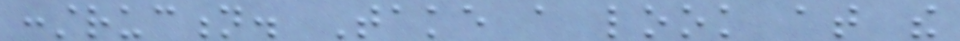construction. Take a look at the
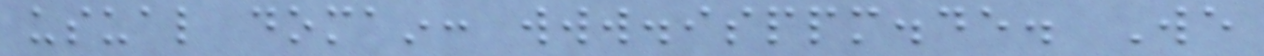usual domain: www.isppm.de. We
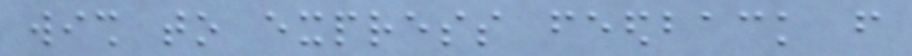wish to express feedback from
